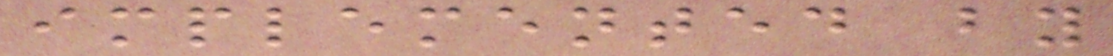implemented by
